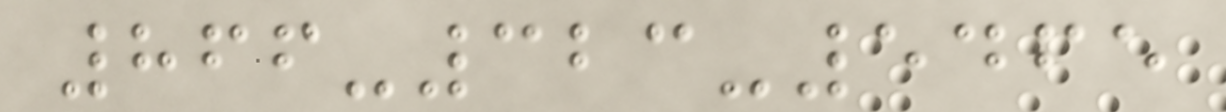866-323-5465
